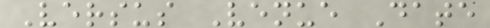Versus Venue Date
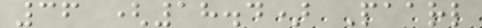36 (18.4) Paarl
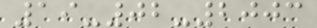19-02-2003
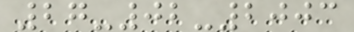27-02-2003
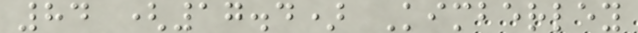84 (17.4) Kimberley
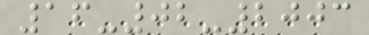16-02-2003
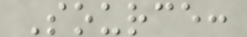Source:
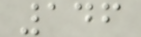146
